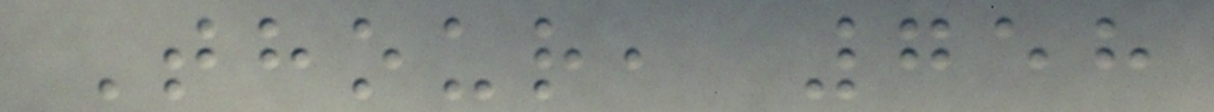Thour, 758
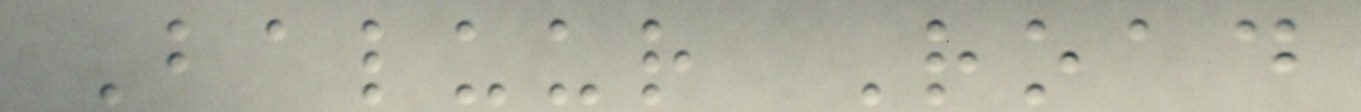Baluur Road
